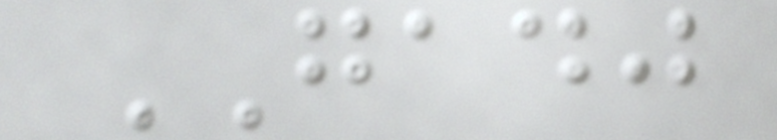GADJ
